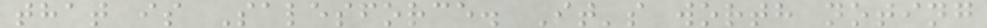that is Salesforce. It's worth noting
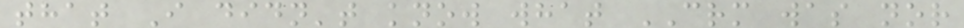that I didn't know what CRM was nor
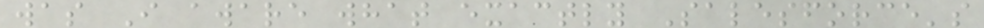was I aware what exactly Salesforce's
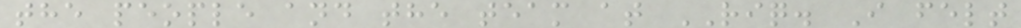the people and the team at RIQ. I felt
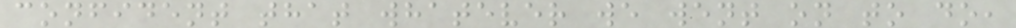confident that whatever we went on to do,
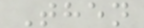Then
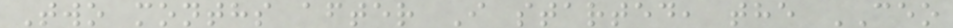Two months after I started, the CEO
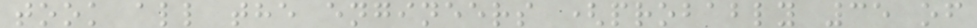took all the engineers (probably 35 of
